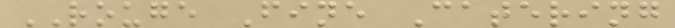ROUGE Fine Catering
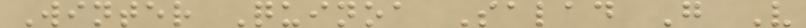Winter Quinoa Salad G V
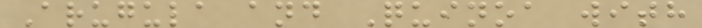Arugula and Quinoa with
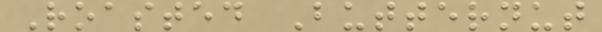Roasted Butternut
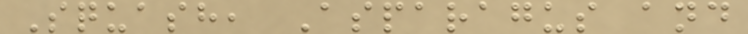Squash, Asparagus and
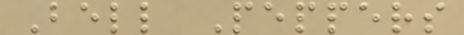Bell Peppers
